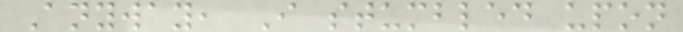Anyway, I stumbled upon
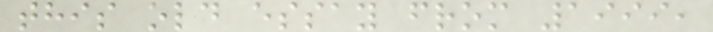this old essay from 1999,
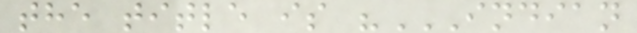the title is "INDIAN
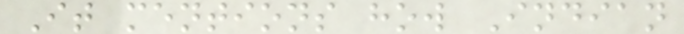It mentions how Indian
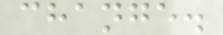change.
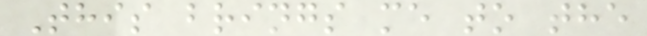This brings me to the
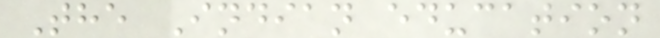The Indian education
